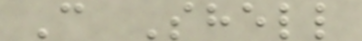C Shell
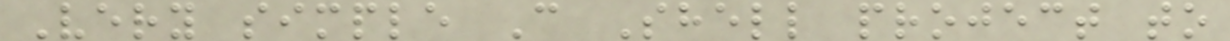Very simple C Shell project to
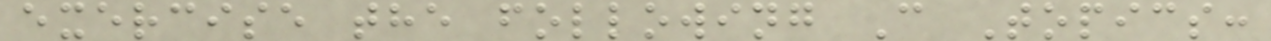exercise the following C Topics:
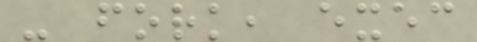- fork, exec
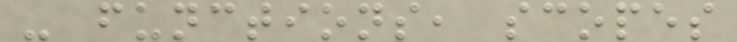- functions, scopes
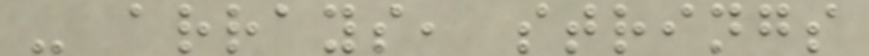- arrays, strings
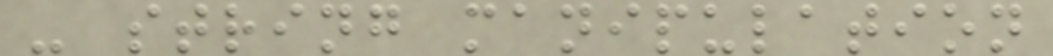- string manipulation
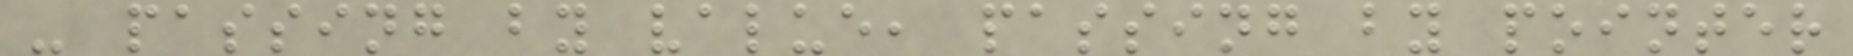- passing by value, passing by pointer
